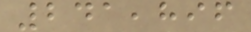241,896
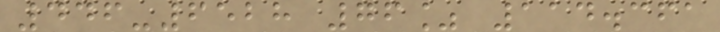446-6528 76% 114.361
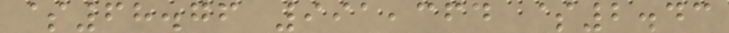$68.76 991,364 $2.43
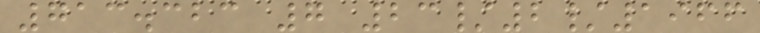713.323 7 23/2/1966
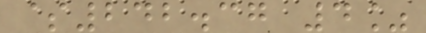$242.37 4%
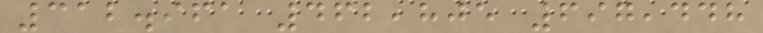312.961 462,805 697,448
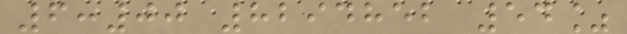6:00 8294852 54%
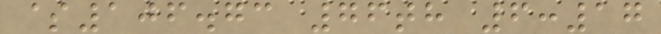$106.73 76th 6:17
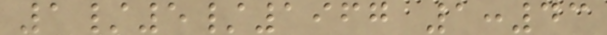1/5/1967 1:43
